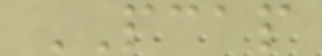PCAP
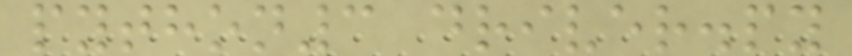python3 driver.py
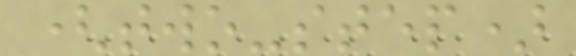(two-step)
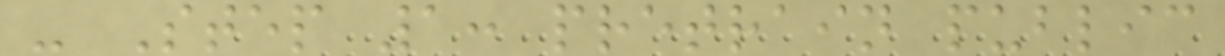- Step 1: pretrain public
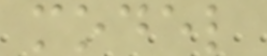model
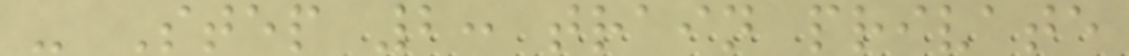- Step 2: train private
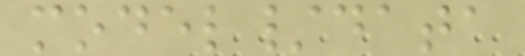model/data
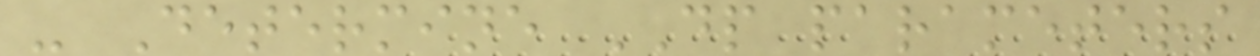- Determine DP parameters
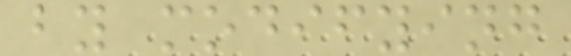by modifying
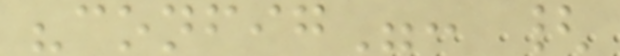"config": {
